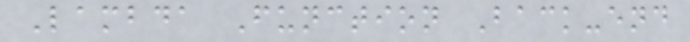Lambda Function Back-end
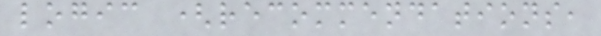logic (recommendations,
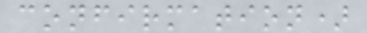confirmation)
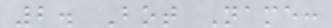2. Bot Name:
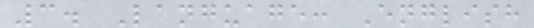3. Language: English
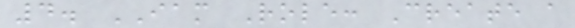4. IAM Role: Create a
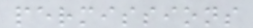permissions
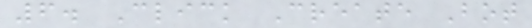6. Click Create Bot
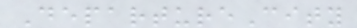DepartureCity
